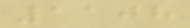1108
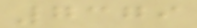7379
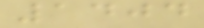1404
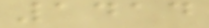1414
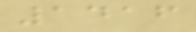1416
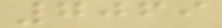7069
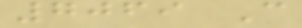7069 C
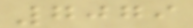7079
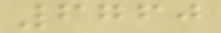6760
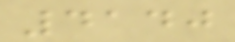4140
